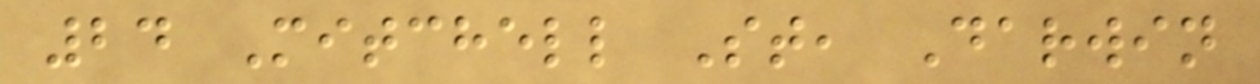24 Mitchell St, Darwin
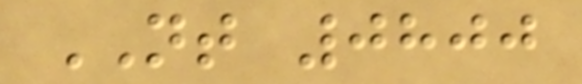NT 0800
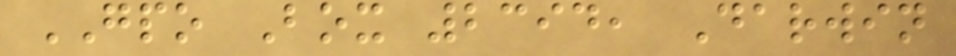GPO Box 2394, Darwin
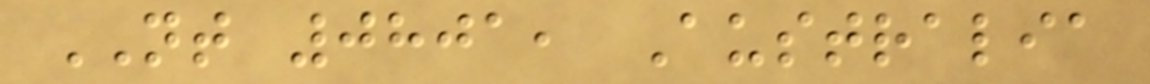NT 0801, Australia
